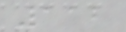112
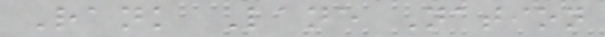Rank Lane Nation
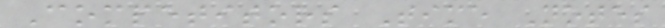Competitors Time Notes
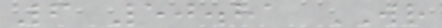6 50.81 WR
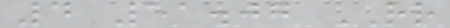4 51.07 RR
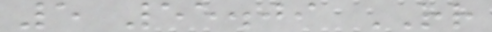5 55.09 RR
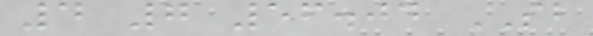4 7 56.04 SB
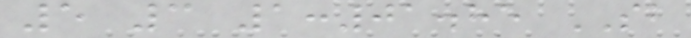5 3 1:01.85 SB
